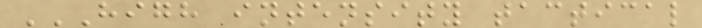HIGH INTENSITY TACTICAL
